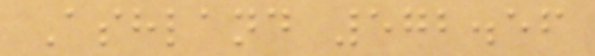Ashland 572.56
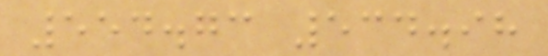554.73 534.98
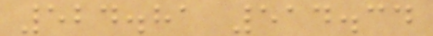524.81 514.34
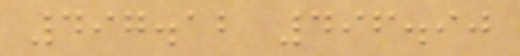497.12 496.90
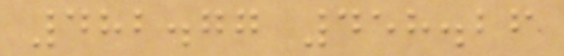482.77 458.26
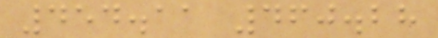454.11 460.28
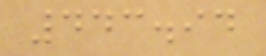443.94
